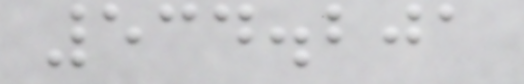534.201
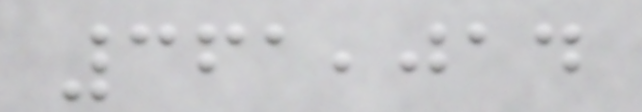361,014
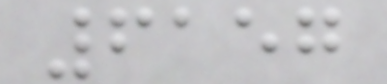6157
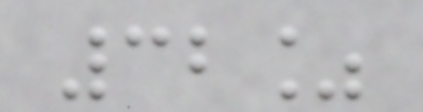32%
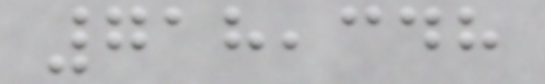718,348
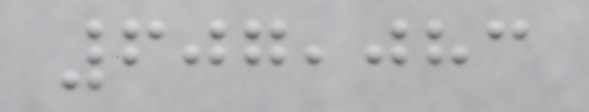607,083
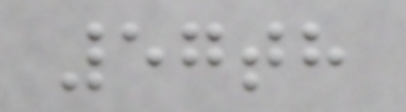57th
